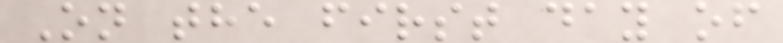On the first day of
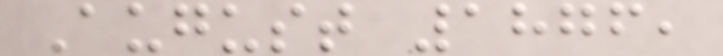August 1876,
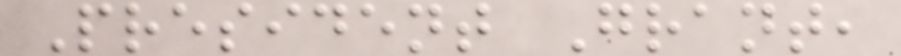President Grant,
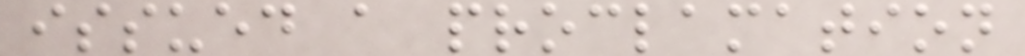issued a proclamation
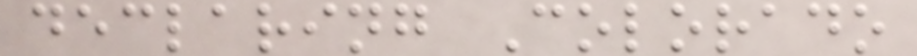declaring Colorado
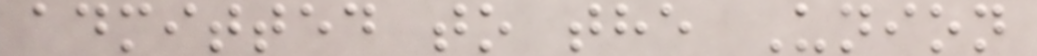admitted to the Union
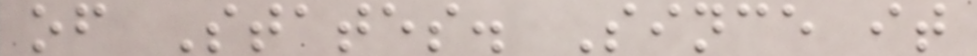of States. Since it
